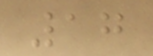17
